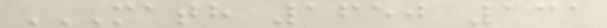MATH 1650 131
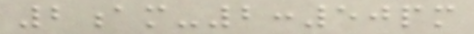2am-2:50pm
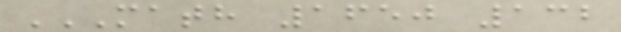MATH 1650 132
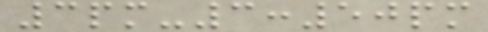3pm-3:50pm
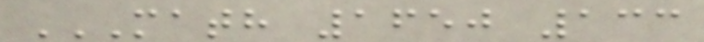MATH 1650 133
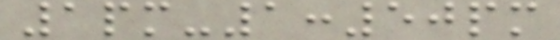1pm-1:50pm
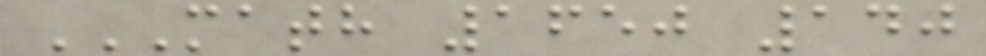MATH 1650 140
